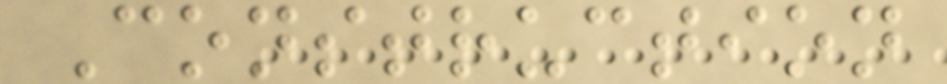Construction
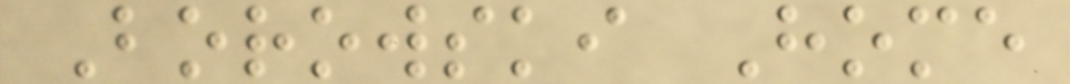Borowski Home
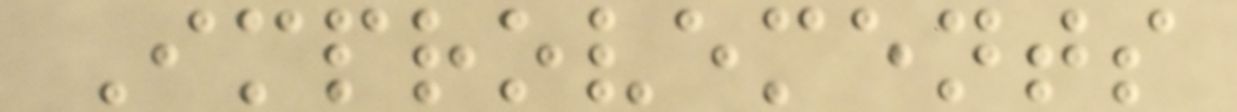Improvements
